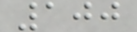100
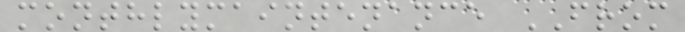monthlymaintenance FROM
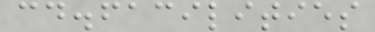cd.facilities
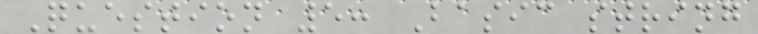Question 5: Basic string
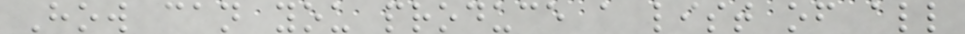How can you produce a list of all
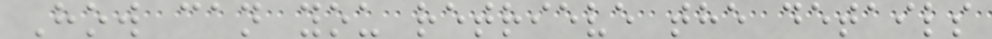How can you retrieve the details
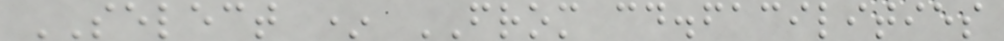SELECT * FROM cd.facilities
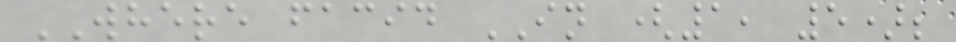WHERE facid IN (1, 5);
